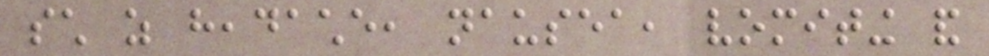such as headache, nausea, vomiting and
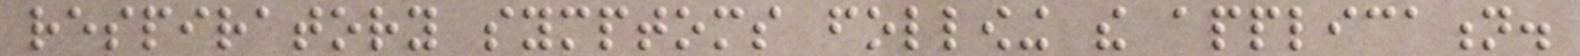respiratory symptoms following the application.
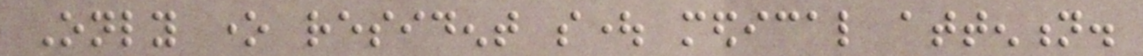Only one resident sought medical attention.
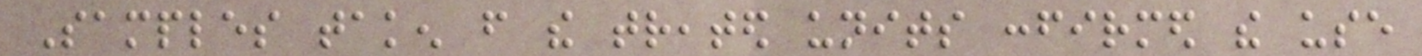Samples taken from the treated units confirmed the use
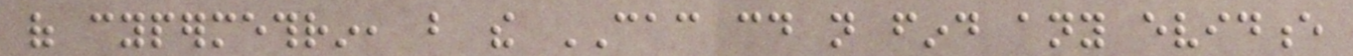of cypermethrin, but the CAC could not find any evidence
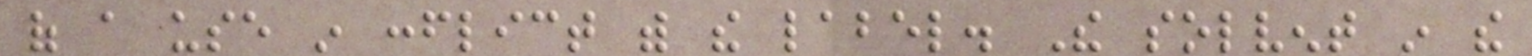of a use in conflict with the label. The solvent in the
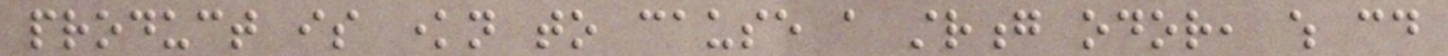product is known to cause a strong odor, which could
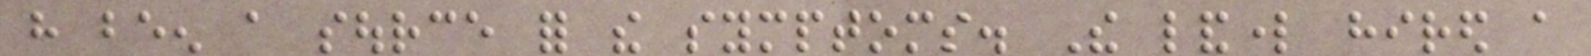have been a source for the symptoms. The landlord hired a
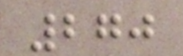270
